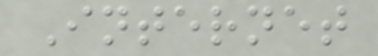Internet
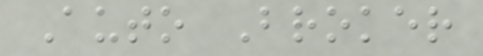Auto Broker
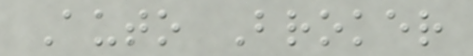Auto Broker
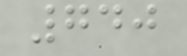740
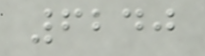6240
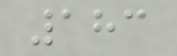183
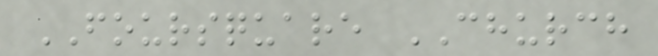FOURSQUARE CHURCH
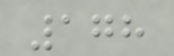178
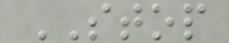STOP
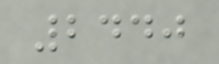2440
